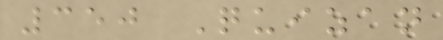350 Quizan
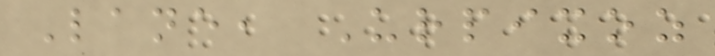Lane, Urpixoz
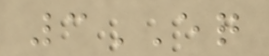3EQ
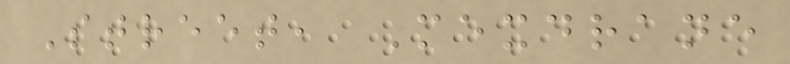Street, Mexdrane
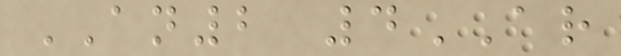AN2 4AR
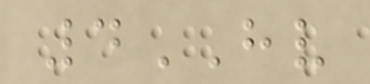4HV
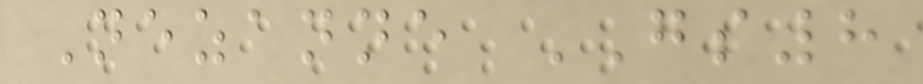Nezanne GS8
